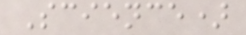Science)
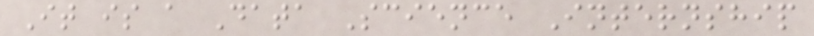It is a Data Science Internship
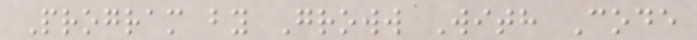Program by Groww With Code
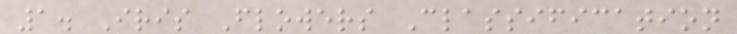1. Iris Flowers Classification
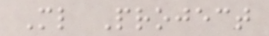Ml Project
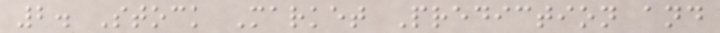2. Stock Market Prediction and
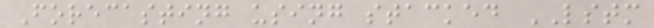Forecasting using stacked LSTM
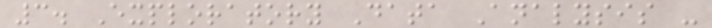3. Exploratory Data Analysis -
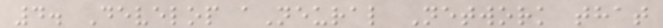4. Develop aNeural Network that
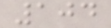104
